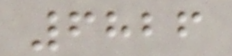6826
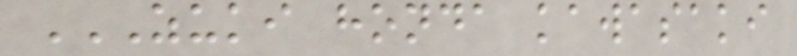ZUKI HONDA KAWASAKI
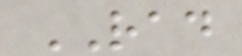RAD
